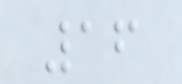16
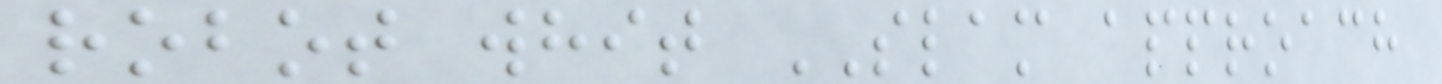robot whit SLAM approach
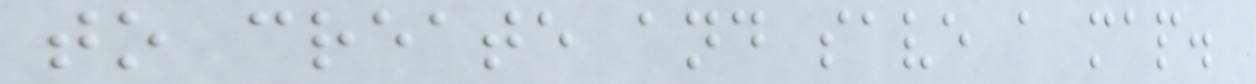to create and save a map.
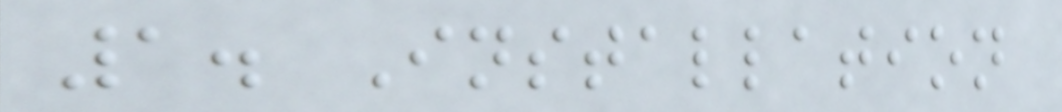1. Installation
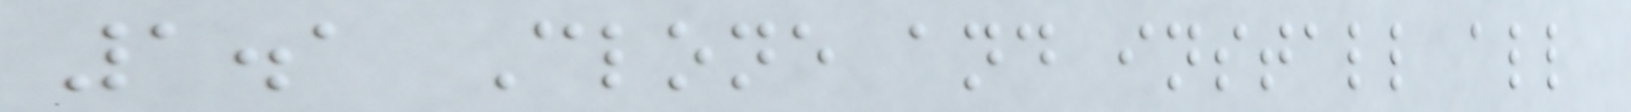1.1 Clone and install all
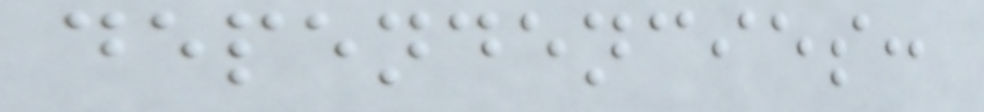dependencies:
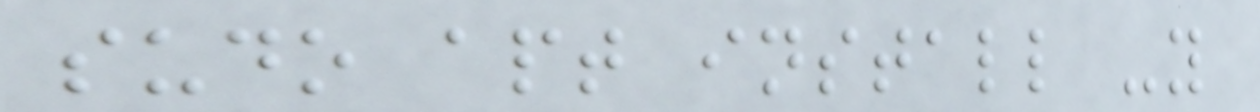sudo apt install -y
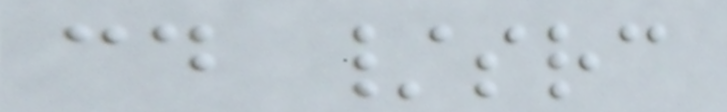cd /src
